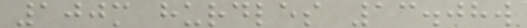100m hurdles 13.08w
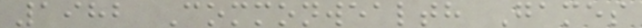1982 Commonwealth Games
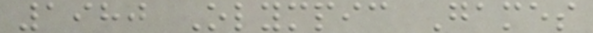1980 Olympic Games
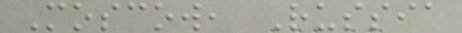Moscow, Russia
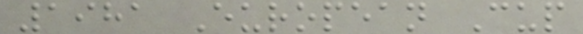1981 European Cup
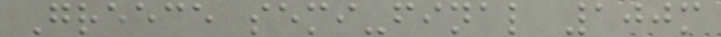Greece semi-final 100m
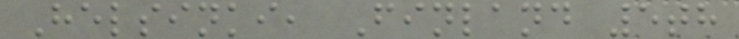Helsinki, Finland 5th
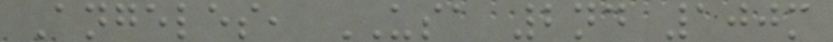Angeles, USA 2nd 100m
